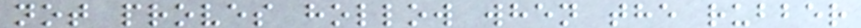not proves hollow when the rubber
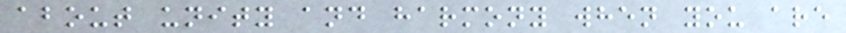about unity and harmony when you are
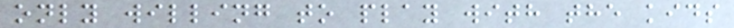only willing to play with the kids
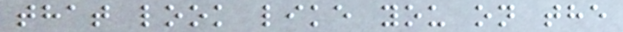that look like you on the
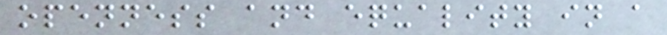openness and equality in a
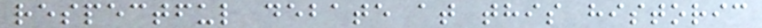respectful debate at this historic
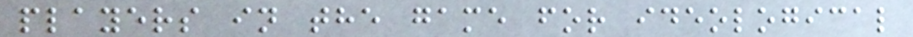players in the game for ideological
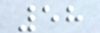58
